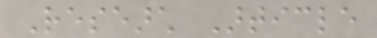Research Article
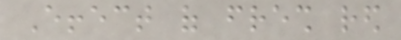Effect of fresh red
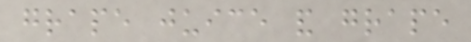grape juice and grape
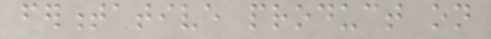fermentative product on
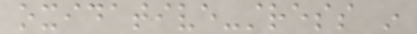oxidative-stress in
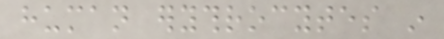human erythrocytes in
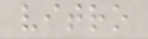vitro
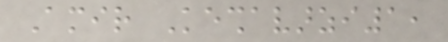Amir Keshavarzi1,
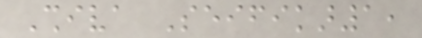Shiva Seifikar1,
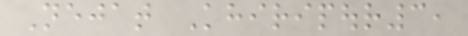Nejat Khiripour3,
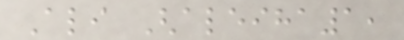Ali Ghaleiha1,
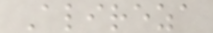Alireza
